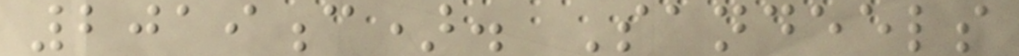2019c). Sandeels
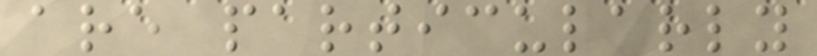are particularly
